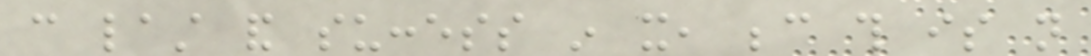can last and success in it, because this is not
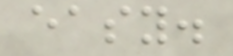easy.
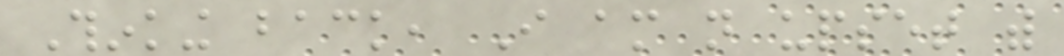Thinking back, I am not upset with
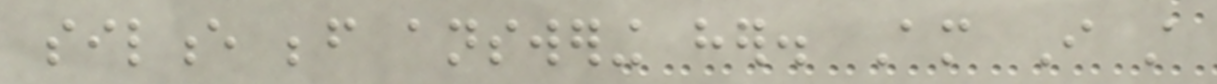silence before answering her. Am I still
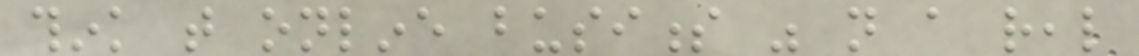think that online business was not a real
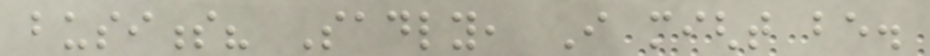business? Sadly, I might be.
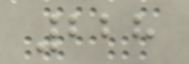228
